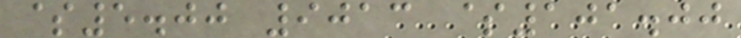$5.00 9013 $101.00
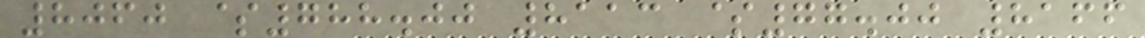8060 $788.00 8113 $77.00 8166
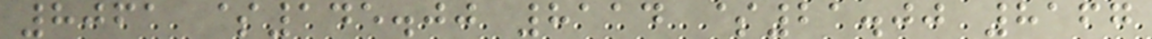8061 $145.00 8114 $21.00 8167
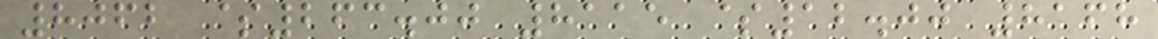8062 $263.00 8115 $12.00 8168
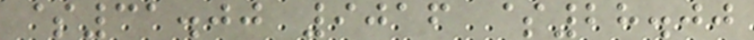$31.00 9016 $28.00
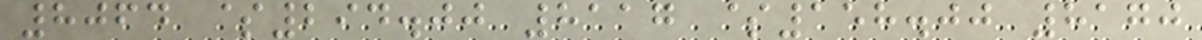8064 $294.00 8117 $158.00 8170
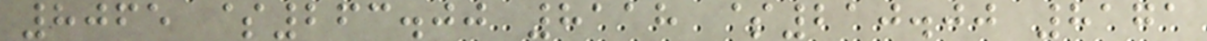8065 $263.00 8118 $210.00 8171
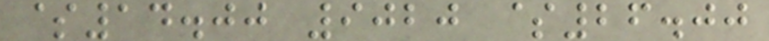$14.00 9020 $26.00
